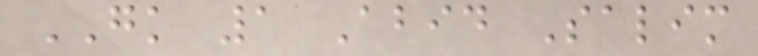GK 1 Abid Salim
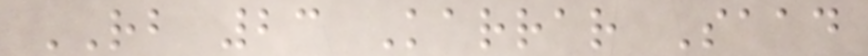RB 23 Karrar Saad
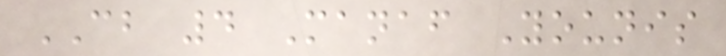CB 4 Manaf Younis
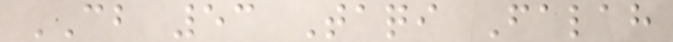CB 53 Taqi Falah
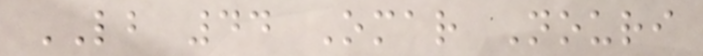LB 44 Omar Nouri
